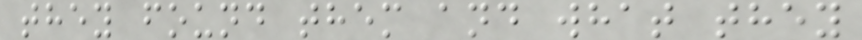they found them and what they
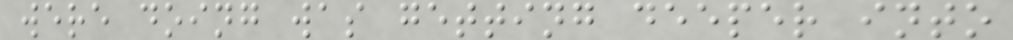were doing was getting deeper into
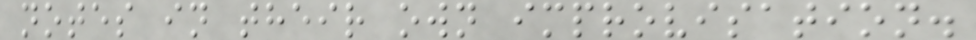notes in their own improvisation.
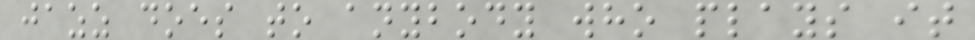jazz does to anybody who plays it
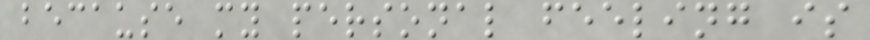because my personal feeling is
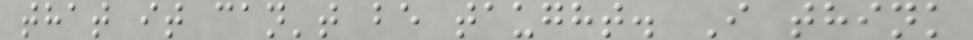that it can't be taught. I think
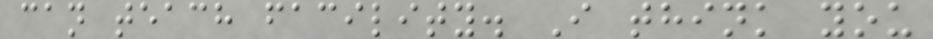can teach facility. I think you
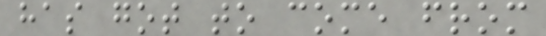has got to come from
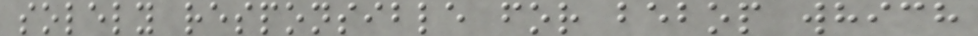solely responsible for bebop which
